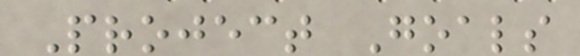Project Goals
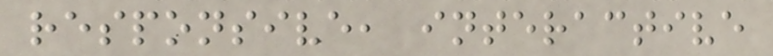responsive, interactive
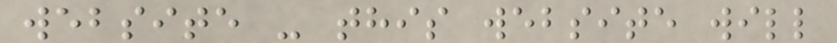website - this website will
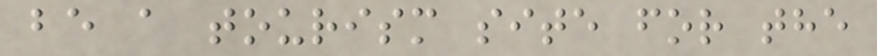be a tourism site for the
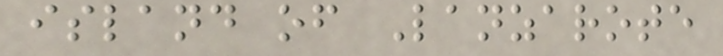island of Lanzarote
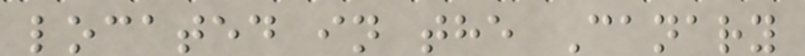located in the Canary
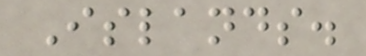Islands.
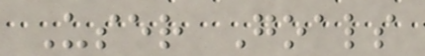User Goals
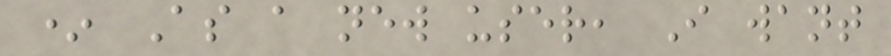* As a new user, I want
